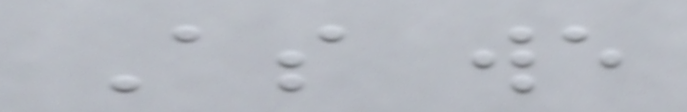As we
